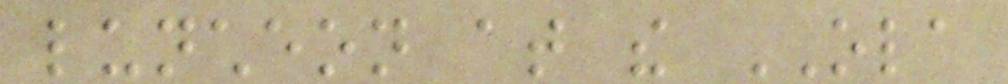luncheon at the OLA
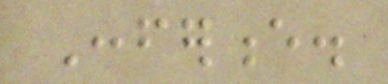Conference.
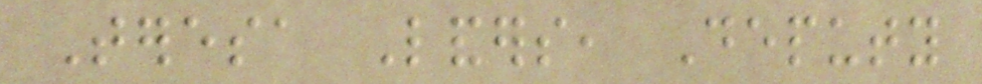Teresa Landers, Deputy
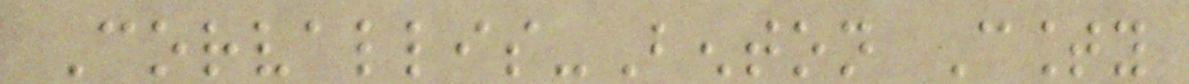Corvallis-Benton County
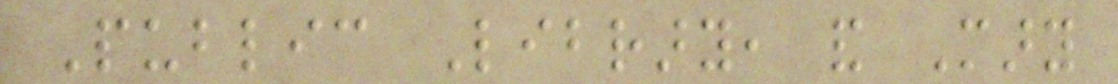Public Library, and Mary
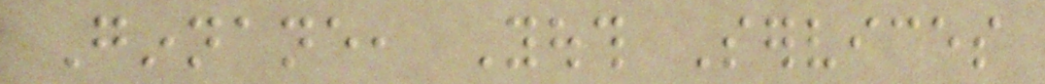Ginnane, Youth Services
